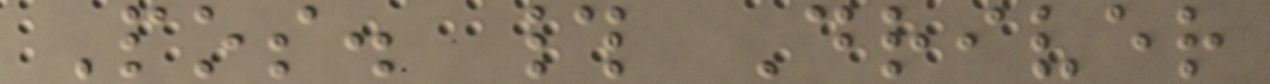Pos. # Driver
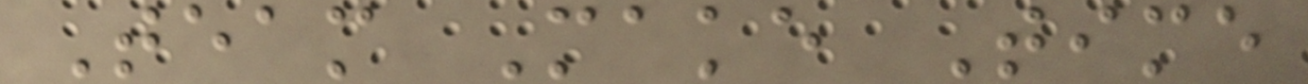Team Make Time
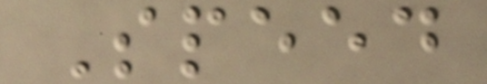Speed
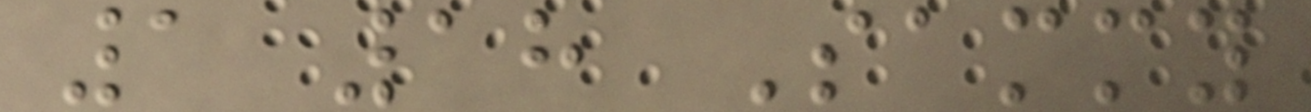1 18 Sammy
